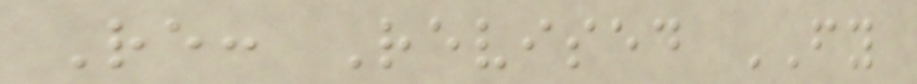Re: Revised FY
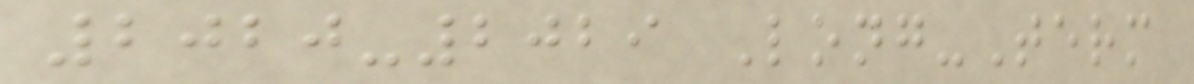2020-2029 Long-Term
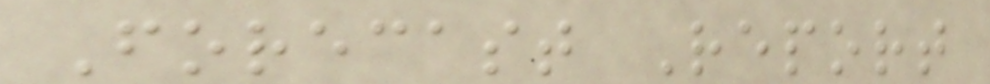Forecast Report
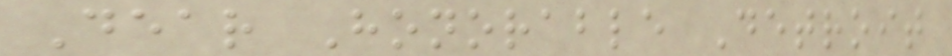Dear Honorable Detroit
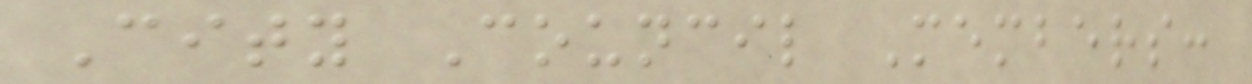City Council Members:
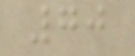70
